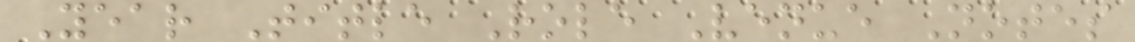Year Title Role Venue Notes
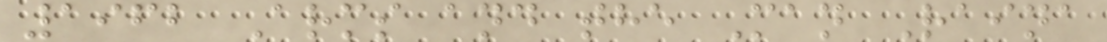1962 Arms and the Man Raina
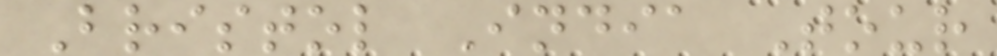Bristol India Tour
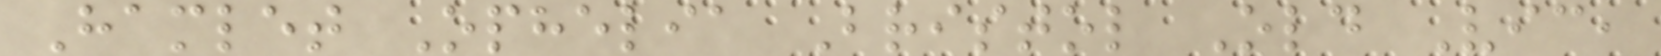Hamlet Ophelia Bristol Old Vic,
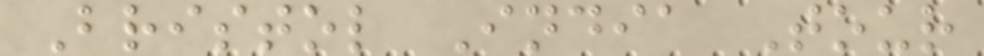Bristol India Tour
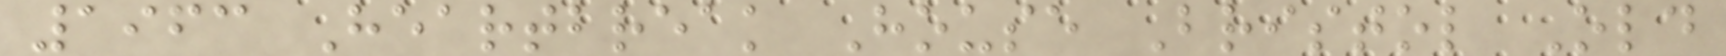1963 Heartbreak House Bristol Old
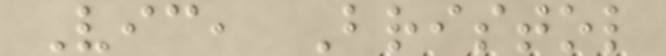Vic, Bristol
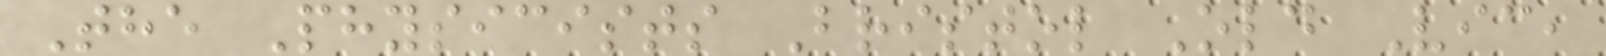The Physicists Bristol Old Vic,
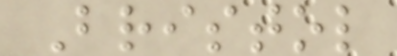Bristol
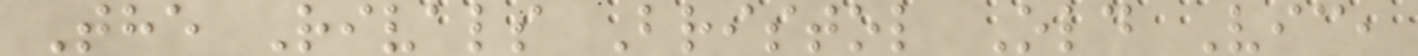The Rivals Bristol Old Vic,
